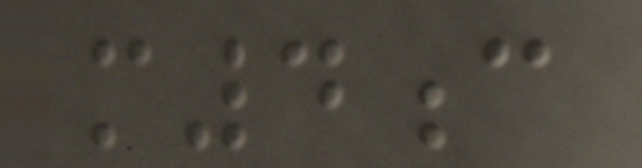m4c
